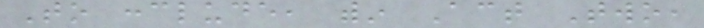To conclude, within Act Two,
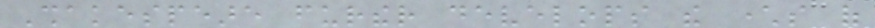Shakespeare further develops the characters of
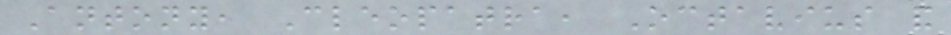Antony, Cleopatra, Octavius and
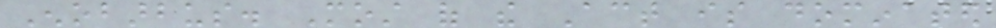Enobarbus. Most of the Act is dominated
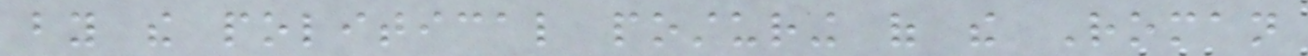by the political posturing of the Roman
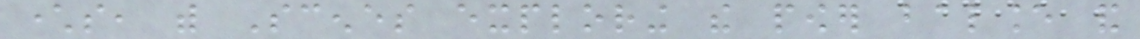characters, with Scenes exploring the power balance and
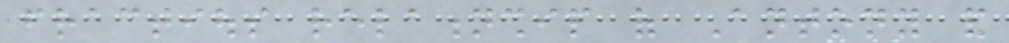fractious relationship of Antony and
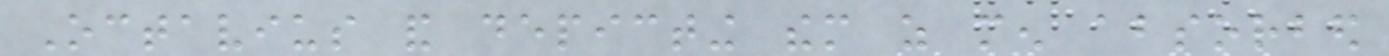Octavius and depicting them as men absorbed
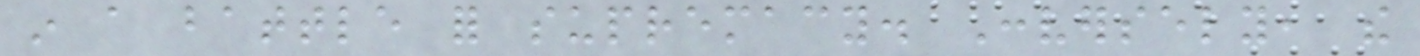in a battle for supremacy. Conversely, the
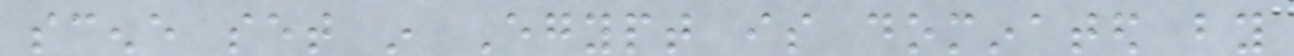scene set in Egypt is dominated by
